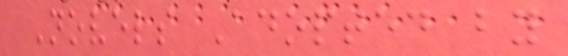Novels Adopted by
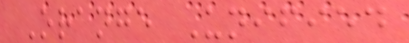Orange Unified
